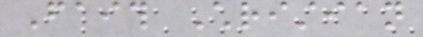Faith Christian
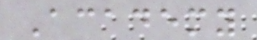Academy
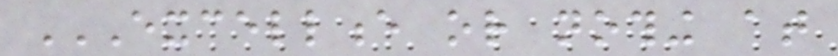EXCELLENCE OR NOTHING AT
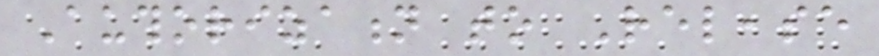Authorization to Release
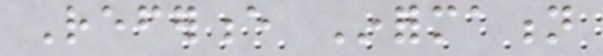Reference Information
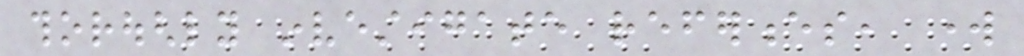thoroughly investigate references, work
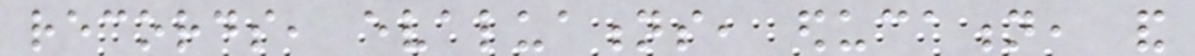records, evaluations, education, and
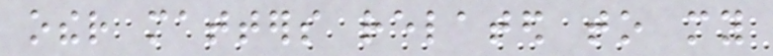other matters related to my
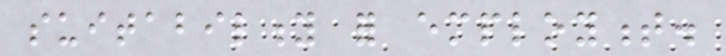suitability for employment.
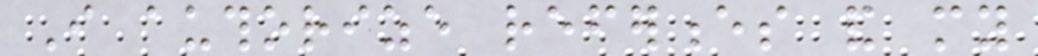I authorize references and my
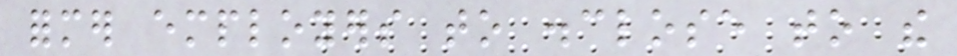former employers to disclose to the
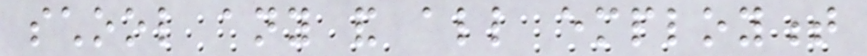school any and all employment
